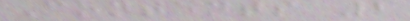Contents 2
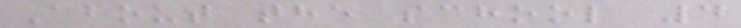About the school 4
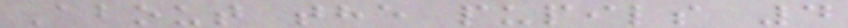About the pupils 4
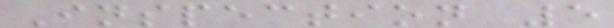Inspection 5
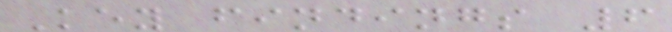Key findings 6
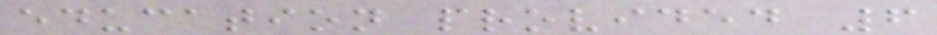education provided 6
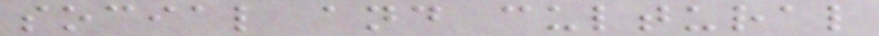social and cultural
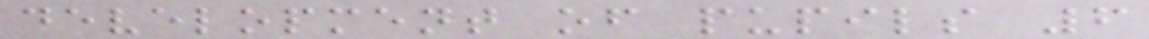development of pupils 6
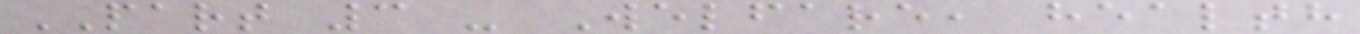PART 3 - Welfare, health
